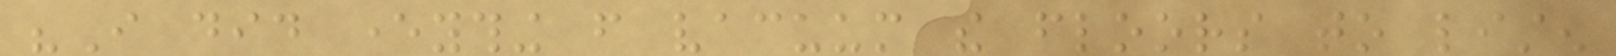"I did everything from vacuum the floors to listen
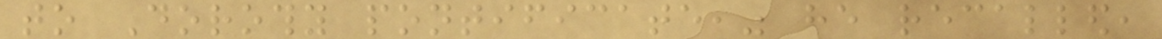to Dorothy pontificate," he recalled,
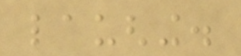laughing.
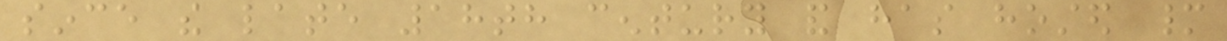since the late 18th century and has hosted many
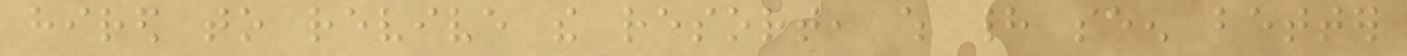hired to revive the resort, which had seen better
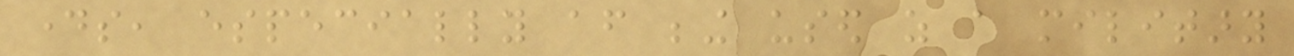days, especially after being used as a military
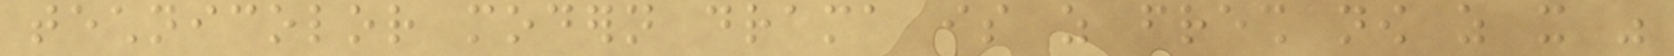technicolor modern drama is as fresh now as it was
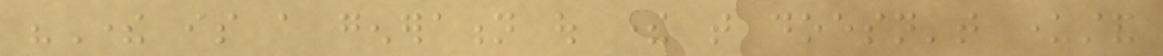"There is a generation out there that doesn't understand
